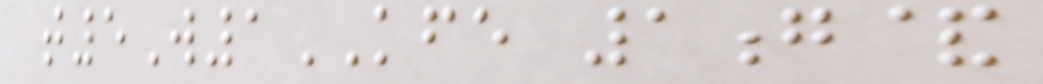t5W1KFE 1g&
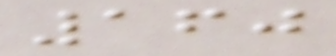160
